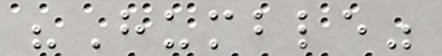"Humble"
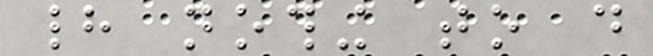had nothing to do
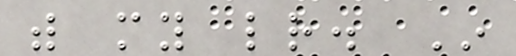with my letter. In
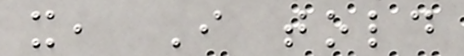it, I told
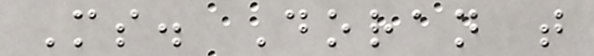Ms. Doran that
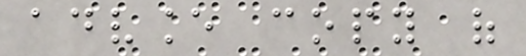advance copy of
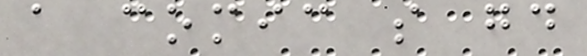a comic so good
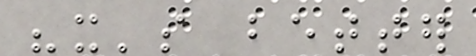"it's better
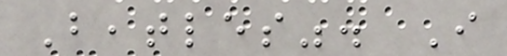Beatles". I
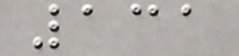131
